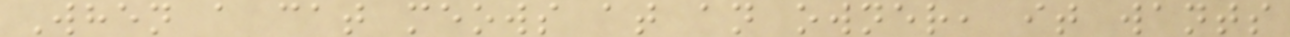When a cat meows at an owner, it wants
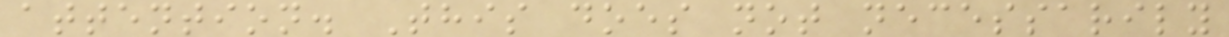attention. This does not necessarily
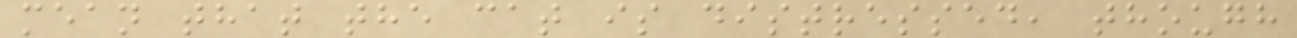mean that the cat is distressed, though
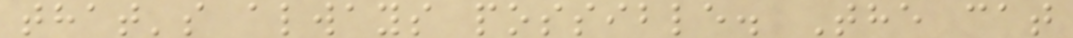that's always possible. The cat
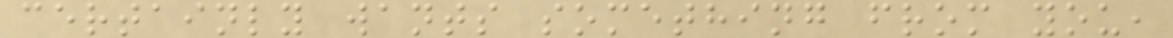certainly wants something from you,
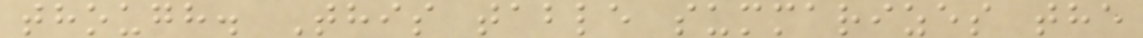though. This table summarizes the
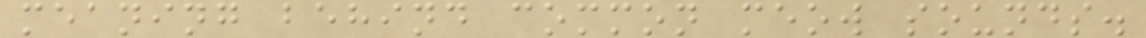meaning behind common meow sounds.
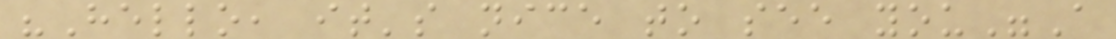"Hello, it's nice to see you"A
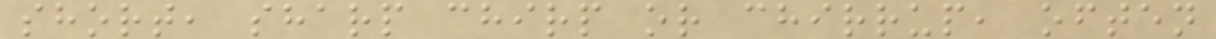short, sharp chirp or chirrup, often
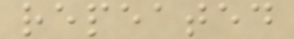repeated
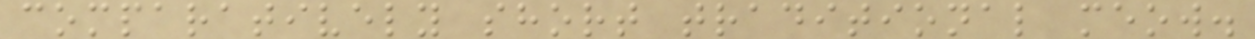comparatively short traditional meow.
